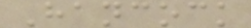Hancock
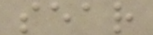sear
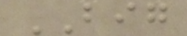BIG
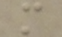m
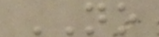NO
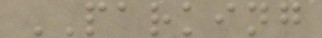PARKING
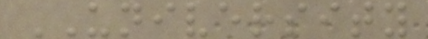UNIVERSITY
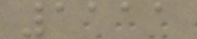1111
